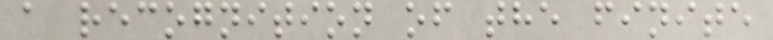a recognition of the finite
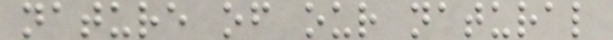nature of our natural
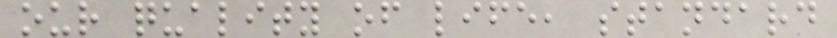our quality of life, standard
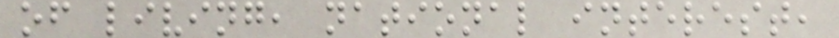of living, national interest,
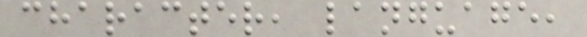character, language,
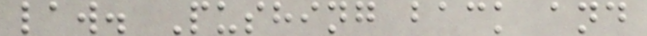law. Pushing back and
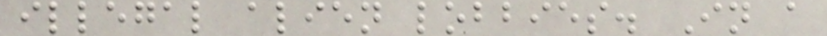illegal alien lobbies. In a
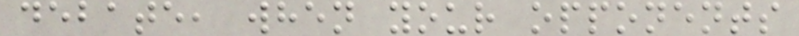debate, when your opponents
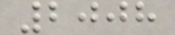2008
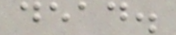dead.
